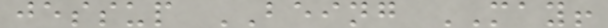jessup BEING MAY!
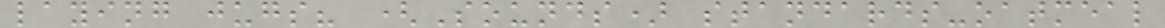laying jugs? (Sounds) standards-oatmeal
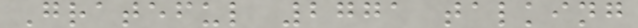Grateful 2771 talking
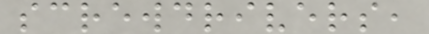screwdrivers,
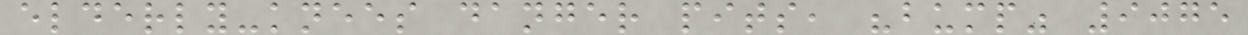elderly-knees danger pits, "bump" 9075
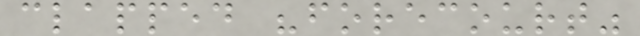clapped "forecourt"
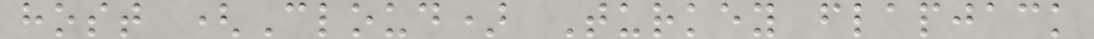host (Cloud) Turkey flapjack
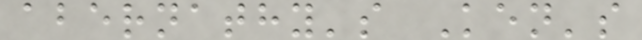abernathy's Ken's
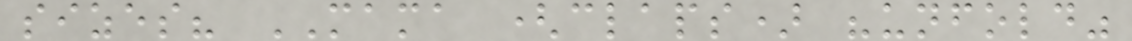sizes? MAMA (claps) "unfold"
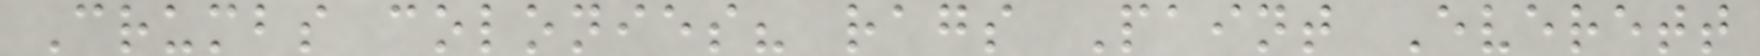Crumbs colonies? rags Paint Everett
